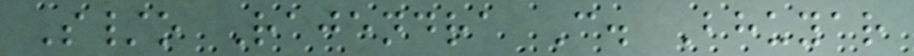S/o Rajendra C. Bhuyar
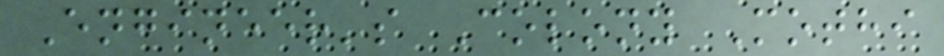Engineer's Colony Mothi
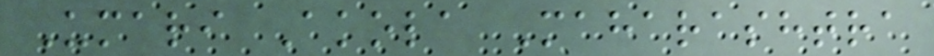Umari Akola Maharashtra
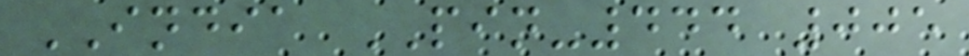INDIA PIN-444 005
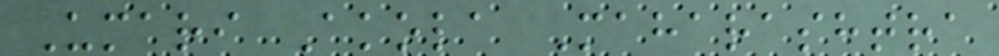Umari Akola Maharashtra
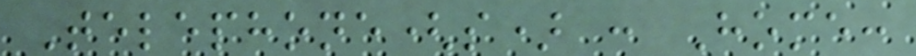Telephone(s) : Home:
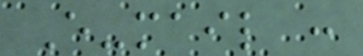E-mail :
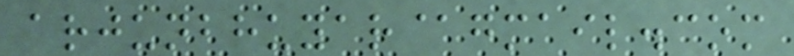arjunbhuyar@gmail.com
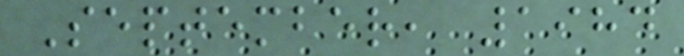September, 1984
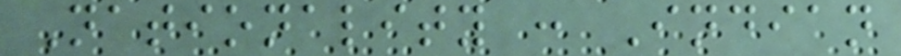Nationality : Indian
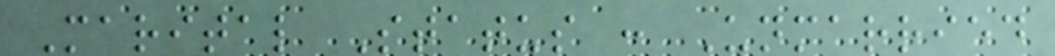Marital Status : Unmarried
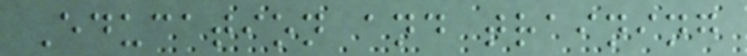Education and training
